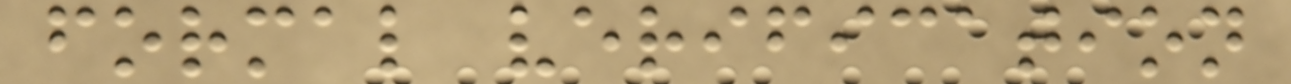formal verification
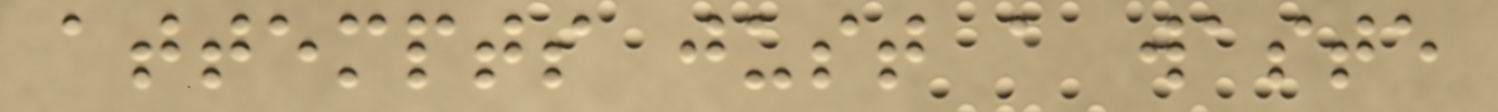attempts just a waste
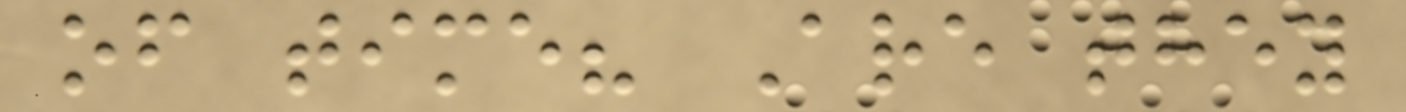of time? Are they
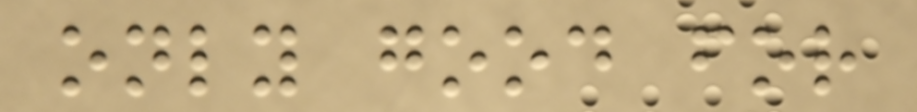only good for
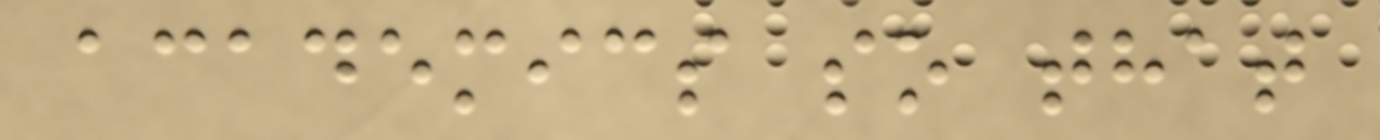academics so that
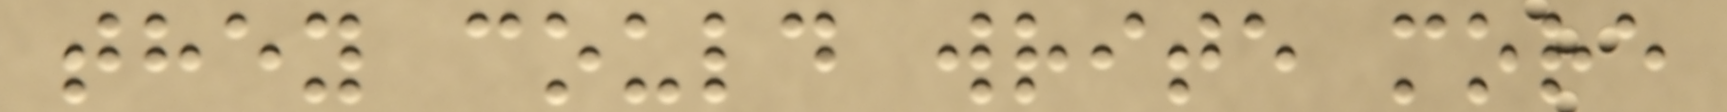they could write more
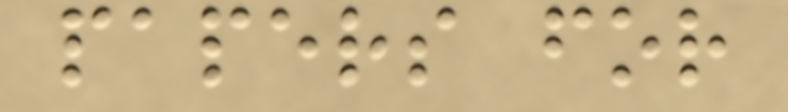papers for
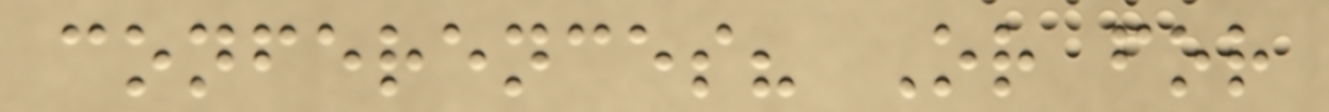conferences? Or for
